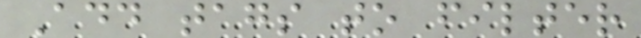Add tags to filter
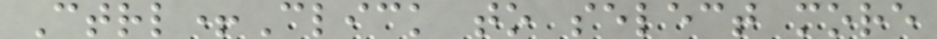Ctrl+Click to select more
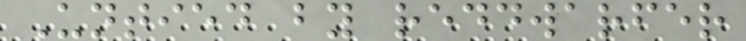Untied by reddwarfer
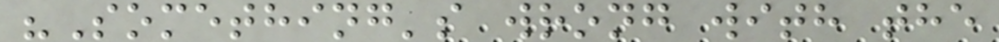"Something's wrong with the
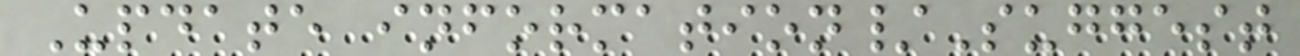Update information/Suggest
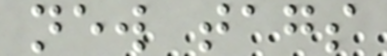new tags
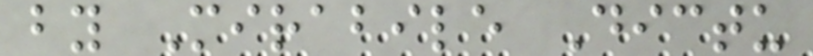by Mirabile Dictu
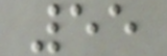55
